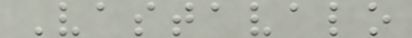Vastavalo
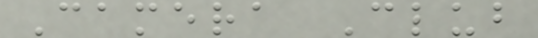Camera Club
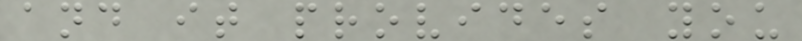and it provides you
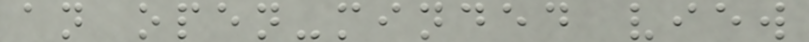an open-minded view
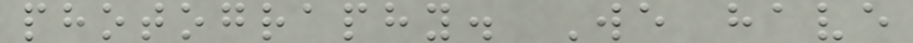photography. We have
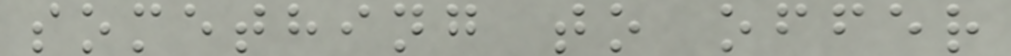something to offer
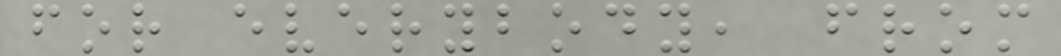for everybody, from
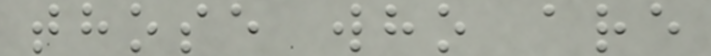those who are
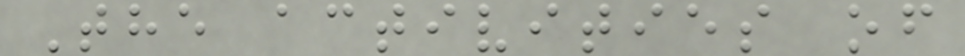The activities of
